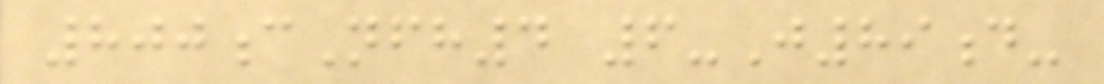800cNfh4 6-J89d-
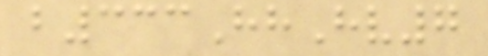b333HhHv7
